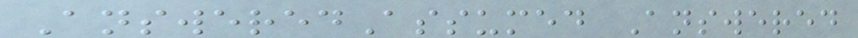AnsweredAssumed Answered
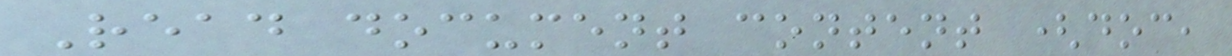Read document content (doc,
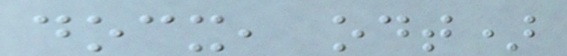docx, odt)
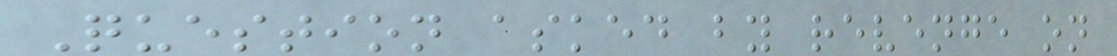Question asked by revenge on
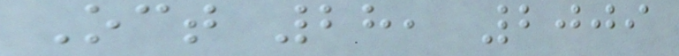Oct 28, 2009
